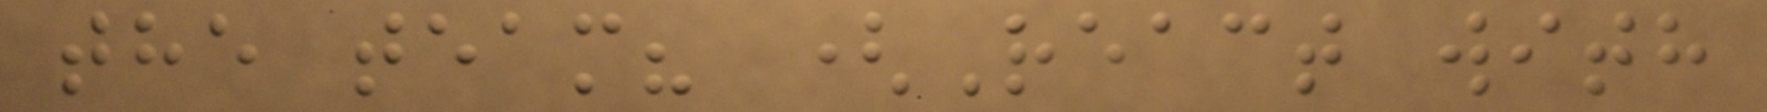the team? (React with
